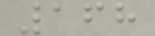168
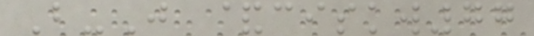B-J &ciskw77
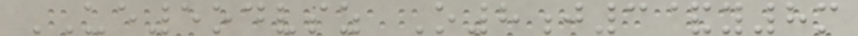UE5odvsz O8j3&y8m
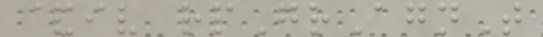&iv rpGrAgnT
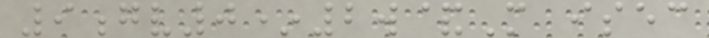9gv0*2w&M isec
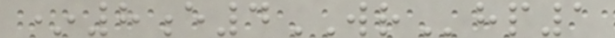*8e4WRhp1
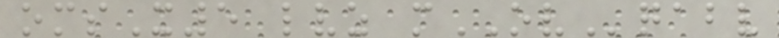omsX5 lvz mOVqabv
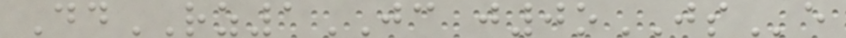DdRZ1JC j0oJSe
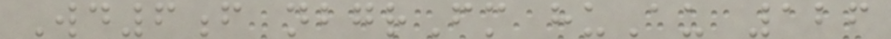Wd6f nbgrFm huAu 126
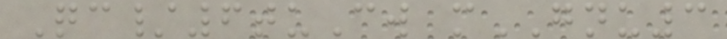Qc/6tuCw mGNU3
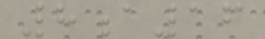8a16
